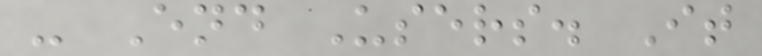- End Users. It
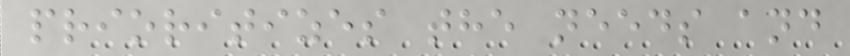prioritizes the needs and
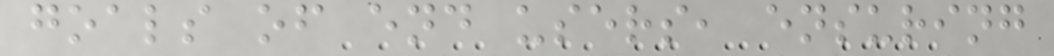goals of end users, ensuring
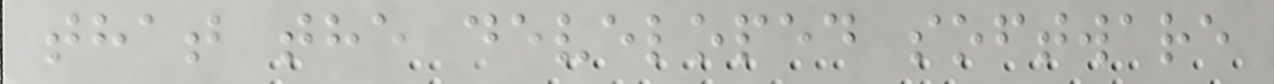that the developed software
